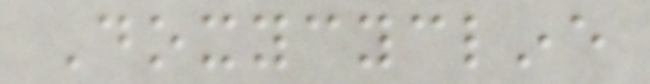Doxycycline
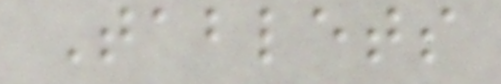Tablets
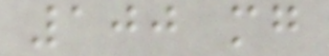100 mg
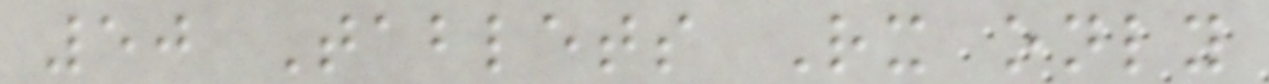50 Tablets Rx only
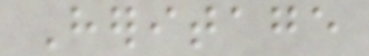Heritage
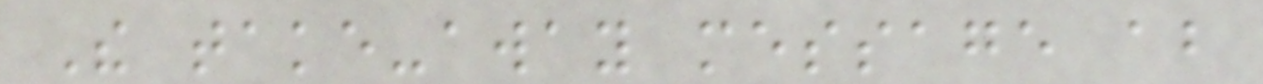The take-away message about
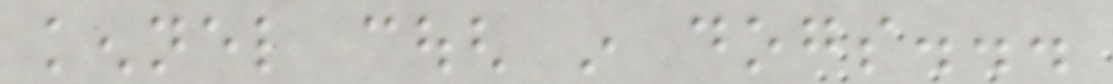kennel cough in dogs...
